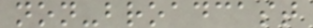non-broadcast
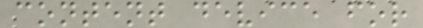content device for
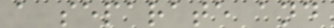a separate and
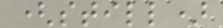(still)
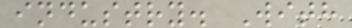industry. With
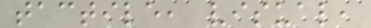tactile, visual,
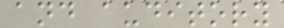and auditory
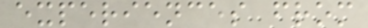experiences from
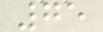75
